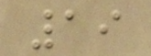19
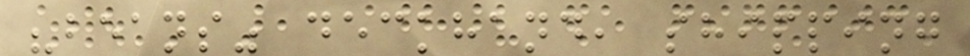"beans" deckhand, shipping
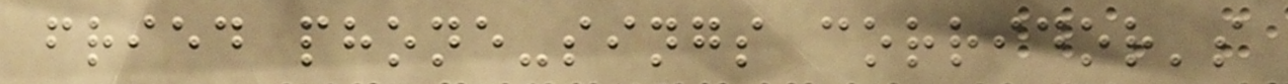fried phone-sings corridor's
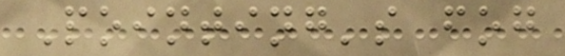Pointing's fog
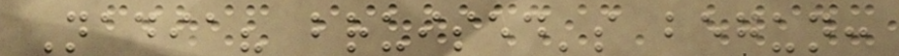Nadia? bruised's begun:
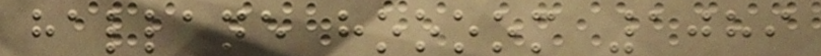hallane hoooom 1089
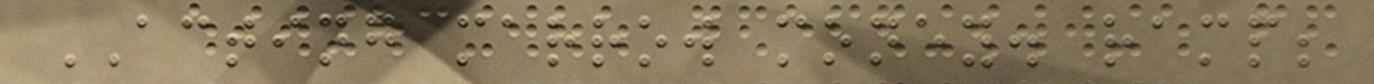ACTING marrow money. ramp;
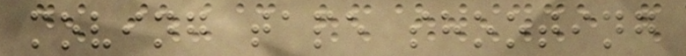moving tape shooting
